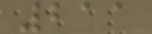211
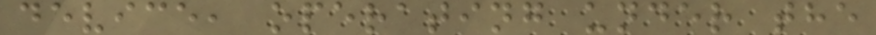device, operating under the
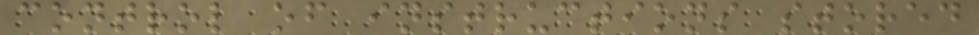control of instructions stored
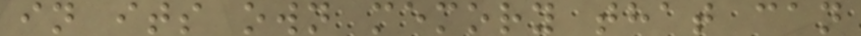in its own memory that can
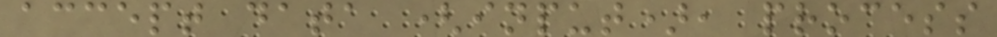accept data (input), process
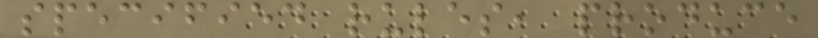specified rules, produce
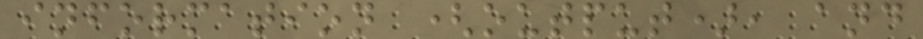information (output), and
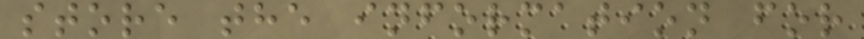store the information for
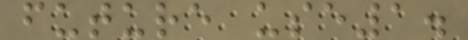future use1.
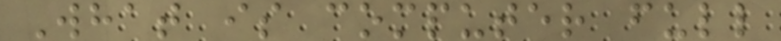What is computer full
